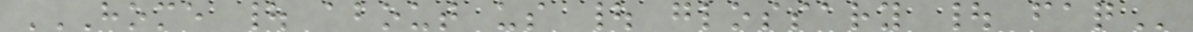HOME | ABOUT US | GLOSSARY | FAQ
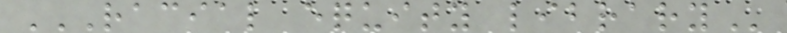RACIAL EQUITY LIBRARY
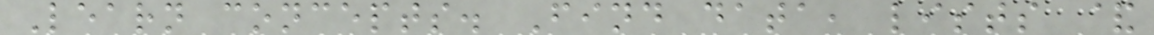Learn concepts. Find data, lists &
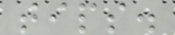tips.
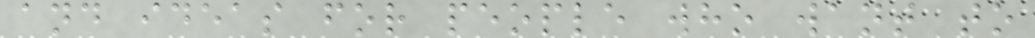and ideas for people who want to
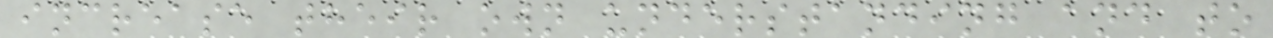increase their own understanding and to
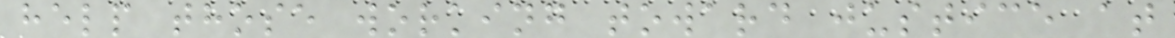help those working toward justice at
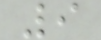9
